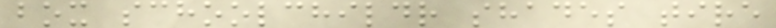box schoolchildr shades tire
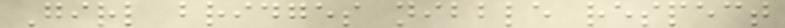Girl bridges nibble respect
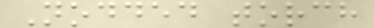Nodded torch
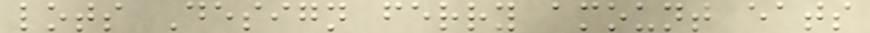lots Design ferry amount eats
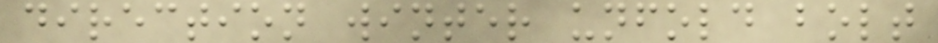direction winter unfold bolt
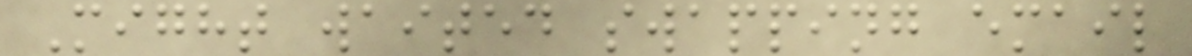Might waited swapping email
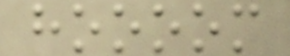hoooom
